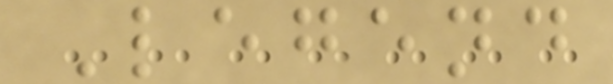Legend
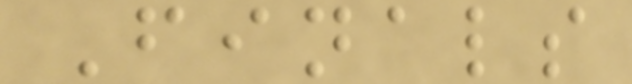Finals
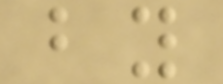by
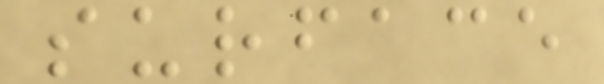surface
